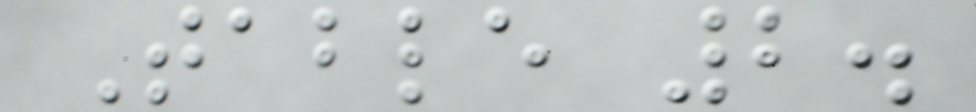Table 2.
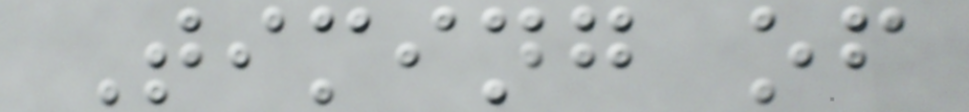Timing of
